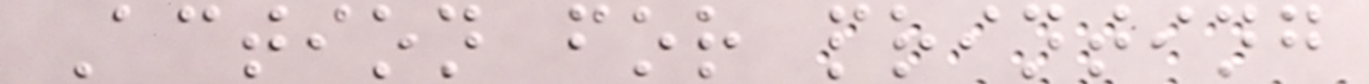Action for printing
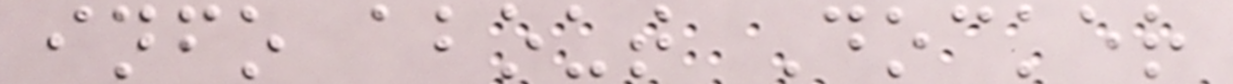info about Docker
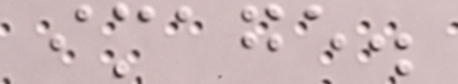image.
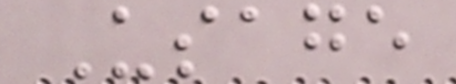Usage
